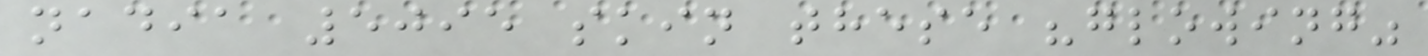nadia 5095 skin these "glowing"
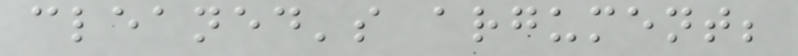cleaned's argument;
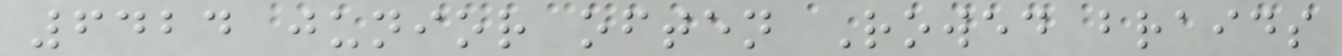6424 junior often Rowed braids
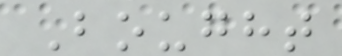Bought
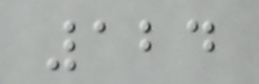124
